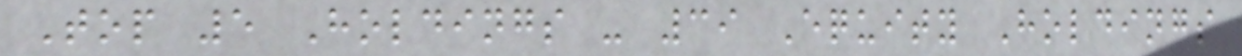Top 5 Holdings - 39 Equity Holdings
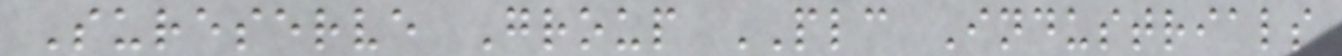Sureserve Group PLC Industrials
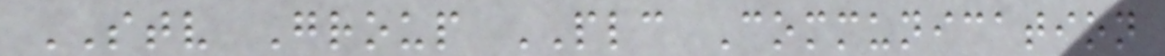STV Group PLC Communication
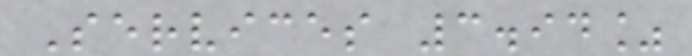Services 3.94%
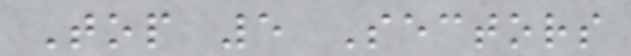Top 5 Sectors
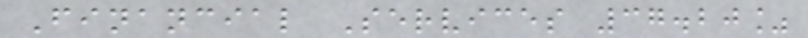Financial Services 37.20%
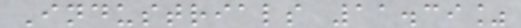Industrials 11.39%
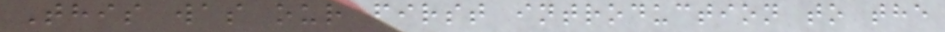This was our first introduction to the
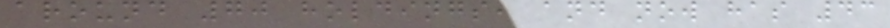around 70 holdings, and now has 43
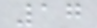17
